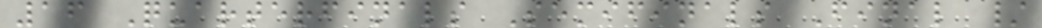16 Quarterfinals Semifinals Final /
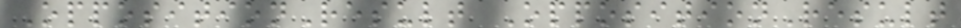OppositionResult OppositionResult
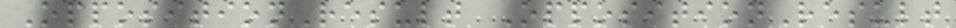OppositionResult OppositionResult
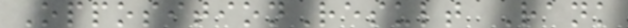OppositionResult Rank
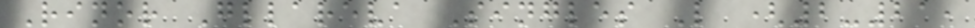Rinor Gllareva Singles L (2-21,
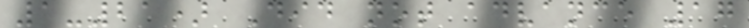1-21) Did not advance 17
